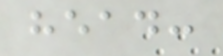head:
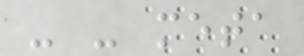- - meta
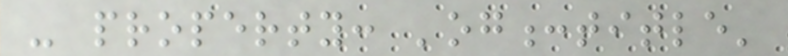- property: 'og:title'
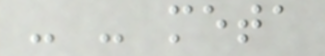- - meta
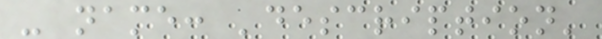- name: 'description'
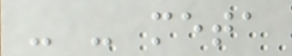- - meta
